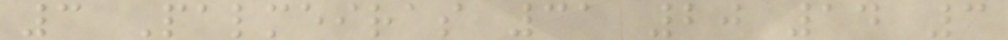3 Palmeiras 31 20 14 3
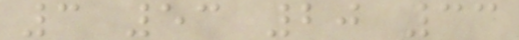3 53 20 33
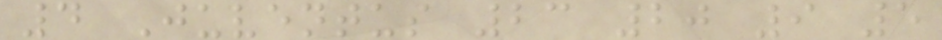4 Juventus 23 20 9 5
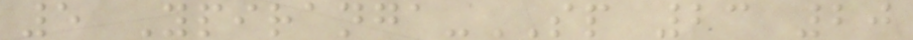5 Ypiranga-SP 23 20
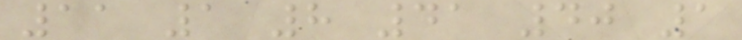11 1 8 41 40 1
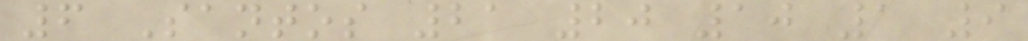6 Santos 21 20 10 1 9
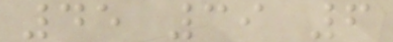45 39 6
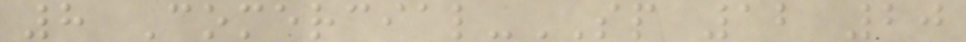8 Comercial-SP 12 20
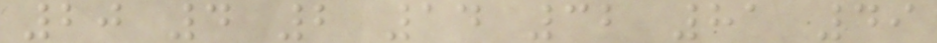20 4 2 14 32 81 49
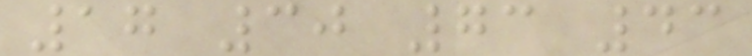17 30 73 43
